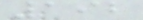192
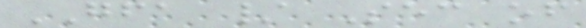GFA / Sec of
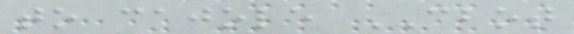to cajole CBOT
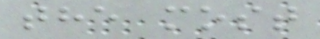the most
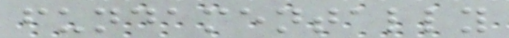fundamentally
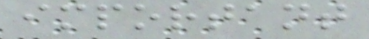important
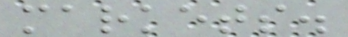markets.
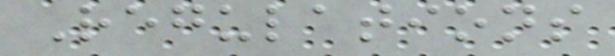Regulations
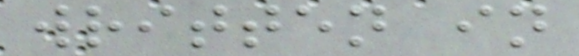written in
